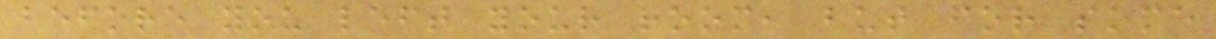before you left your room, but for some
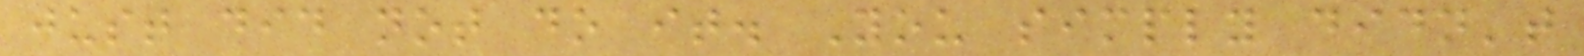just did not do it. You simply didn't
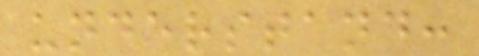understand:
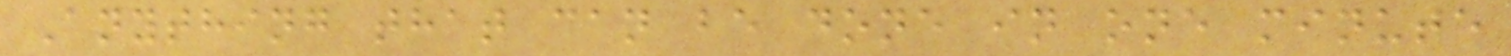Anything that can be done in one minute
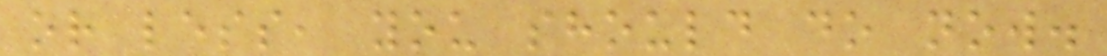or less, you should do now.
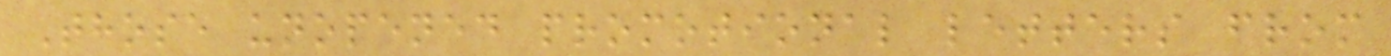Those unopened promotional letters from
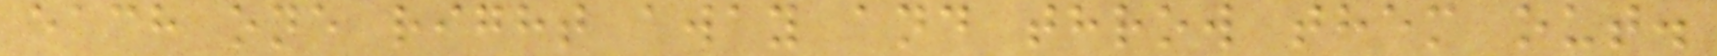each one right away and throw them out.
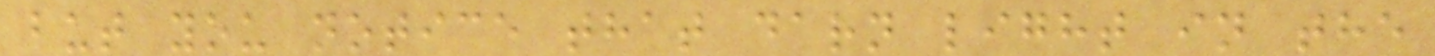but you notice that darn light in the
